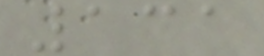131
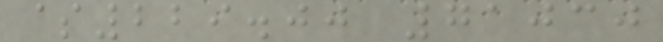$229.00 71030
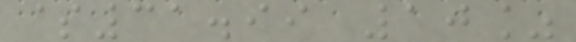$31.99 10%
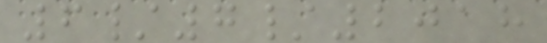6/7/2018
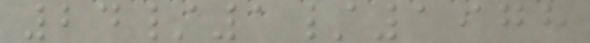24/1/1978
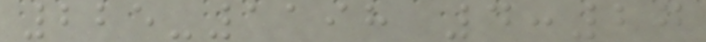225-1198 4:27
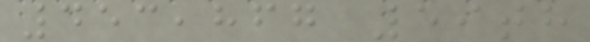453,867 59th
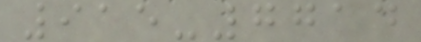915-7714
